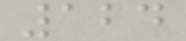124
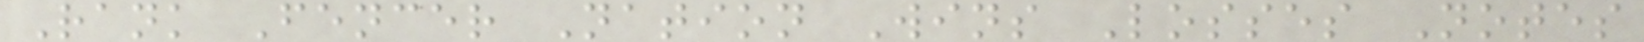Rank Fencer Nation Wins Losses Notes
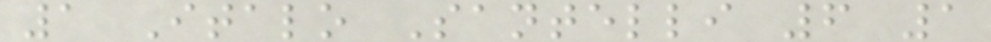1 Italo Santelli 6 1
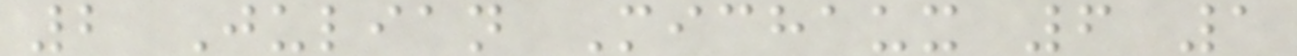2 Julian Michaux 6 1
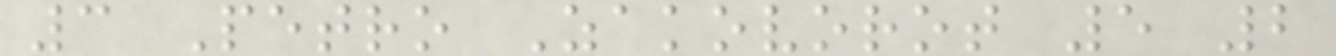3 Petro Zakovorot 5 2
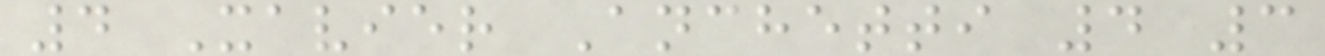4 Xavier Anchetti 4 3
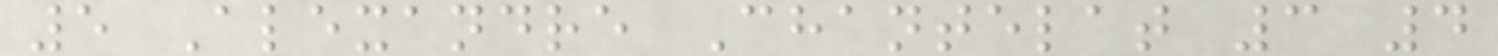5 Alexandre Chantelat 3 4
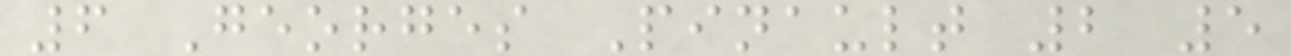6 Georges Pinault 2 5
